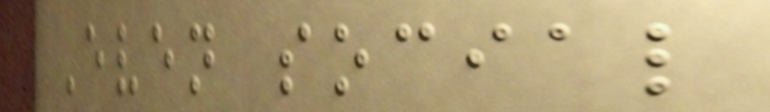Even social
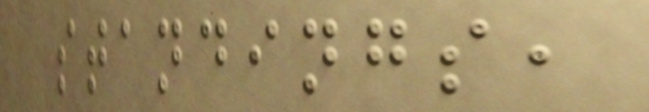standings,
